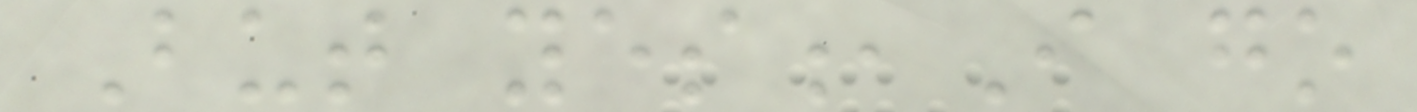But yes,I go
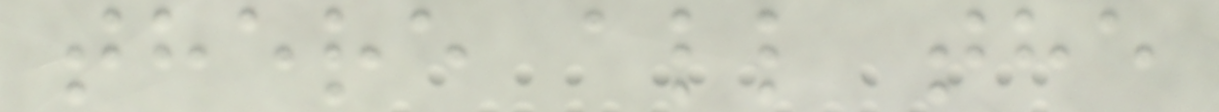there all the
